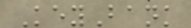KeyBank
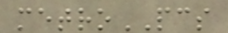metroPCS
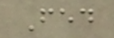Fed
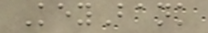KeyBank
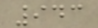943
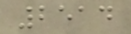2514
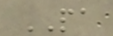PA
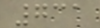731
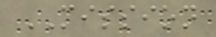MISSION
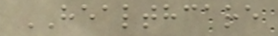HEALTHCARE
